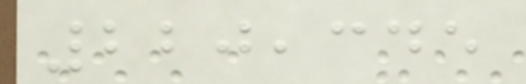220,345
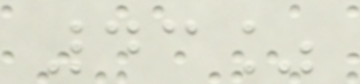43%
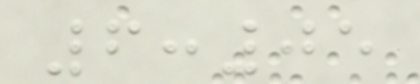6:05
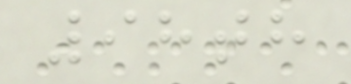98th
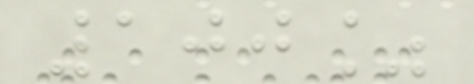100%
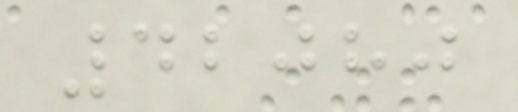42080
